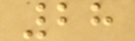28
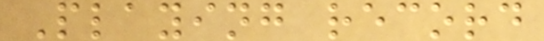Playing record
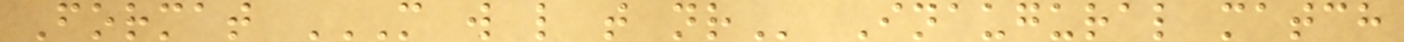Format M W L T NR Inaugural match
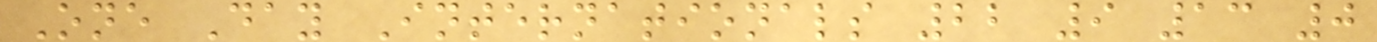One Day Internationals 22 9 13 0
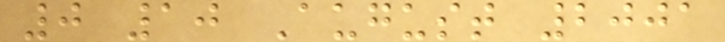0 10 August 2001
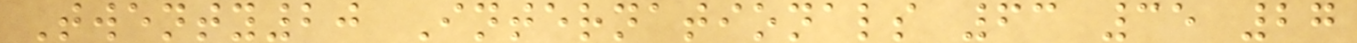Twenty20 Internationals 63 35 27
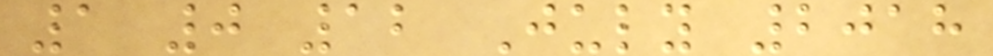1 0 12 July 2018
